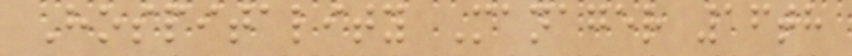Hospitality Manager 16th
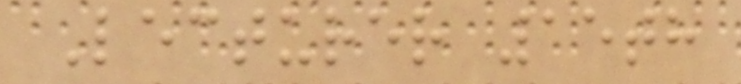Lecturer 15th
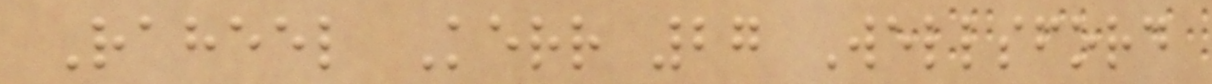Raheel Kerr 27 Wellsford
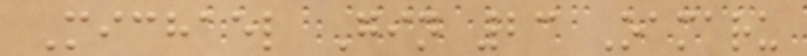Michael Gin 23 Oamaru
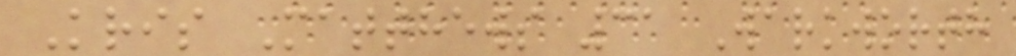Kris Matthews 31 Warkworth
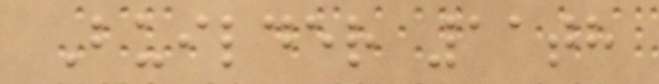Builder 11th
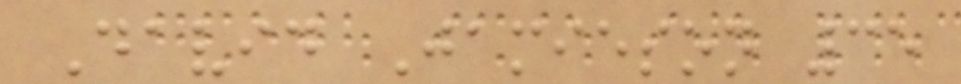David Jamieson 35
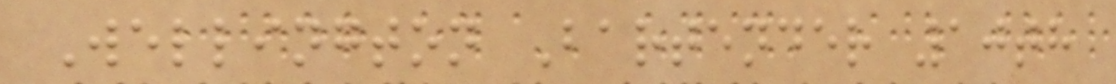Wellington Bartender 10th
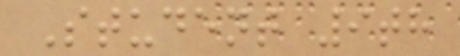Student 9th
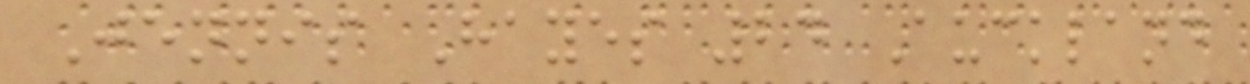Jennis Hayes 24 Auckland
